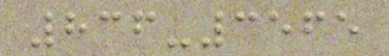836-3565
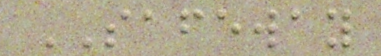SAFEWAY
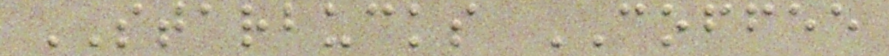STARBUCKS COFFEE
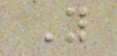Y
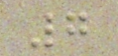7
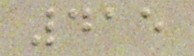415
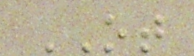OT
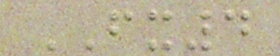FX4
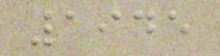1945
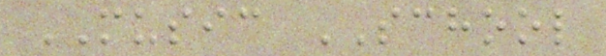MUSIC SCHOOL
